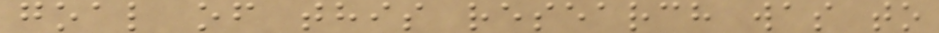goal of this research was to
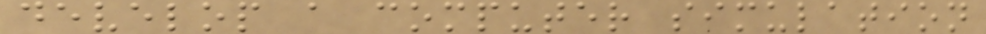develop a computer simulation
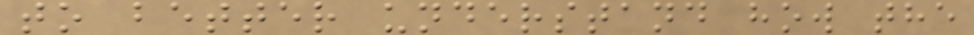to better understand how the
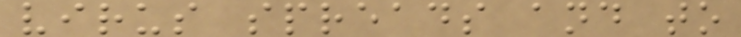virus spreads and to
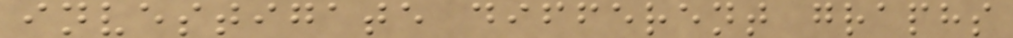investigate different graphs
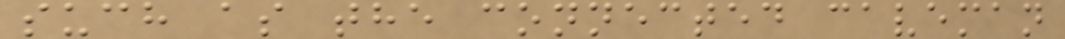such as the connected caveman
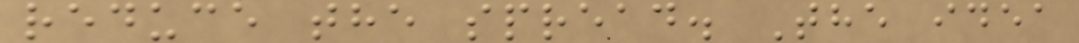reduce the spread. The idea
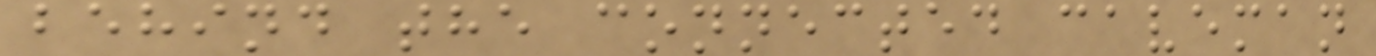behind the connected caveman
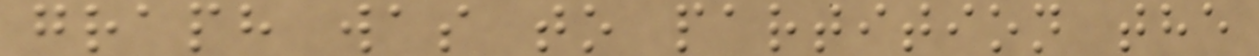graph was to partition the
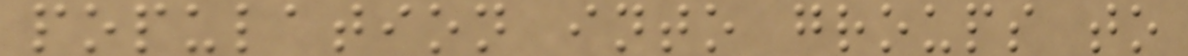population into groups to
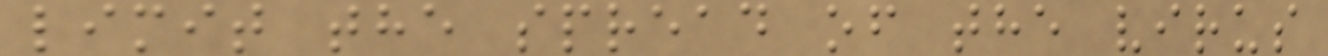limit the spread of the virus
